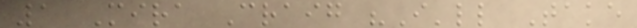1 Mira Craig "I'll Take
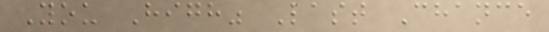You High" Last Chance
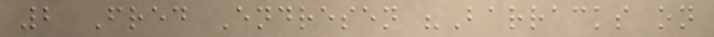2 Fred Endresen "Barracks on
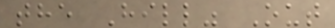the Hill" Out
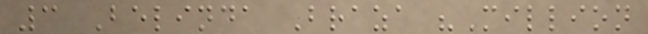3 Belinda Braza "Million
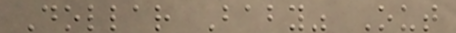Dollar Baby" Out
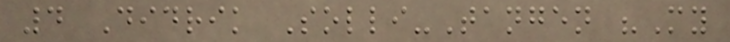4 Didrik Solli-Tangen "My
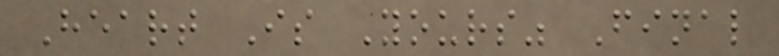Heart Is Yours" Final
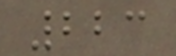223
